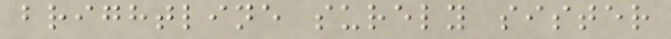brightline surely sister
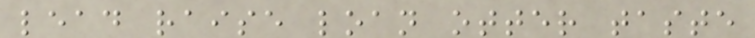lead raise loan otter taste
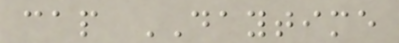cap DAYTIME
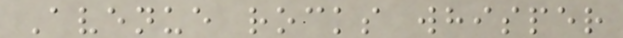Avenue rocks whisper
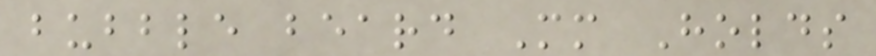bubble beard Mm Holds
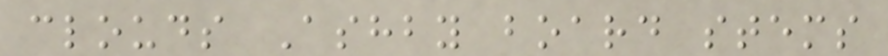clouds Ashby board stems
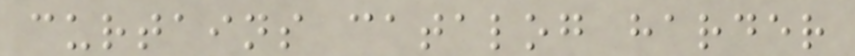curtains catalog harder
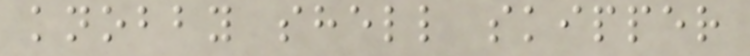knobby shell skipper
